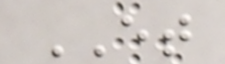ET
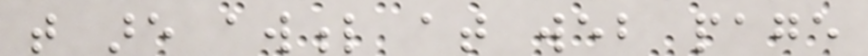that are awful at web page
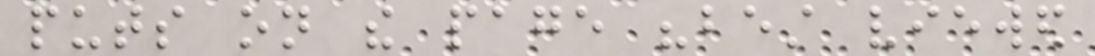puts on the page "best viewed
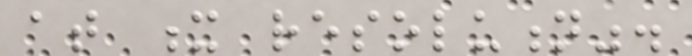at x resolution".
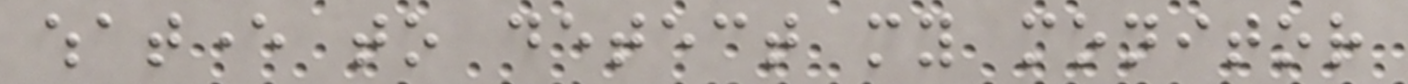whatever to detect my monitor
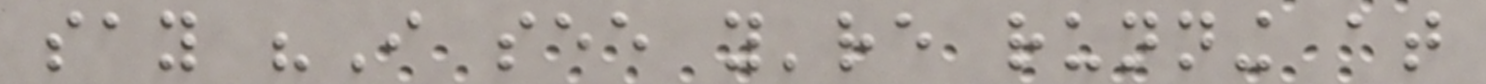say "I see you're running at
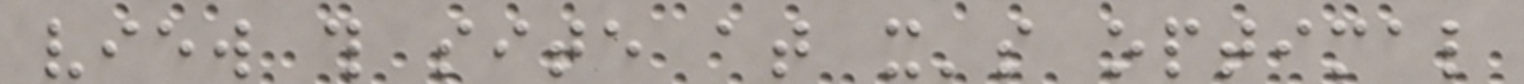view this site at it's optimal
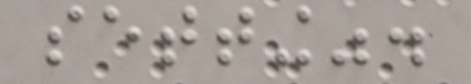setting".
